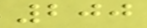200
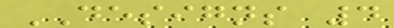DESIGNS 4
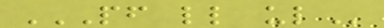PF LL UL
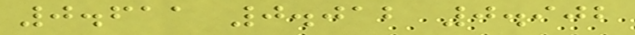0.611 0.012 0.902
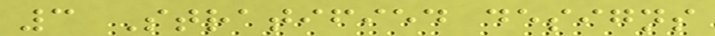3 Stratified designs
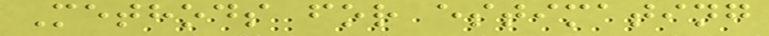Methods for estimating
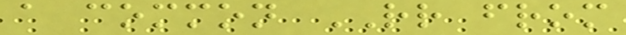a common RR from
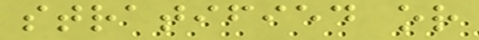stratified or
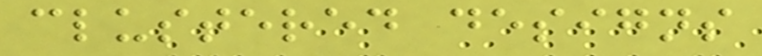clustered designs
